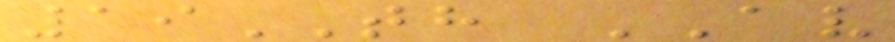19TH AV
